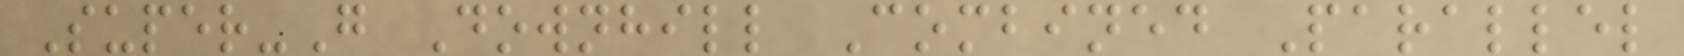Super-G Downhill Combined Parallel
